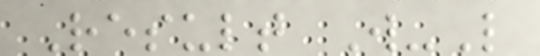Result W-L
